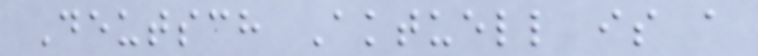Deutsch Aktuell is a
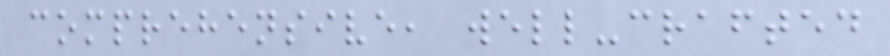comprehensive, well-crafted
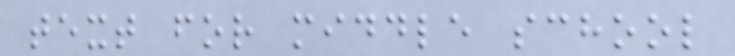text for middle school
